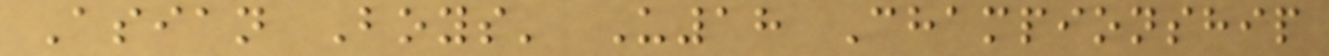Asian Boys' U18 Championship
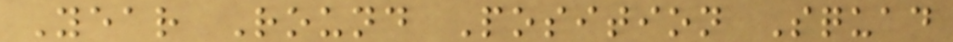Year Round Position Squad
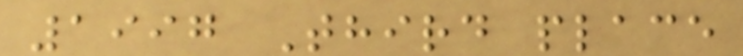1997 Third place
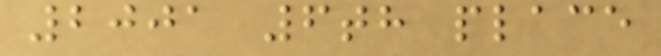2001 6th place
